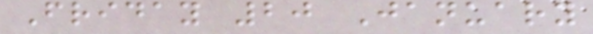Friday 20 January
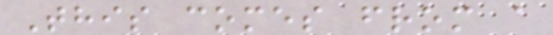This comes from a
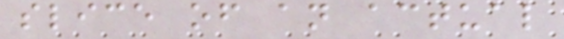slice of an actual
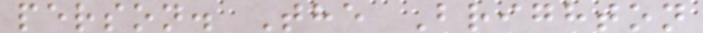person. The Brighton
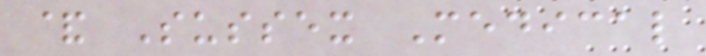& Sussex Medical
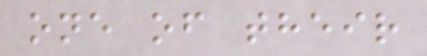one of their
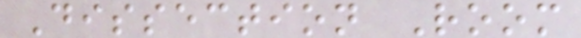Dissection Room
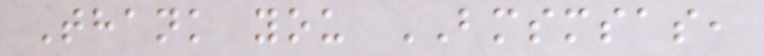Thank you BMSMSAS,
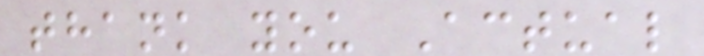thank you Actual
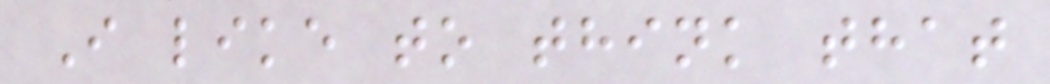I like to think that
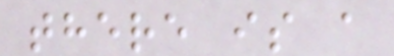there is a
